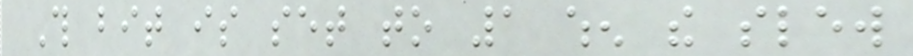This bit is set to 1 when the slew
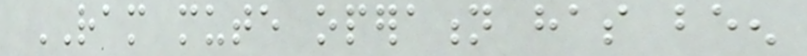RAM mute operation has been
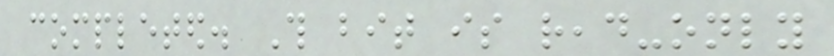completed. This bit is read-only
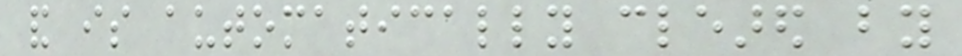and is automatically cleared by
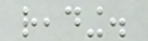reading.
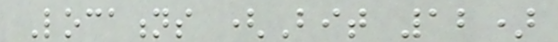Locations (Bit 12)
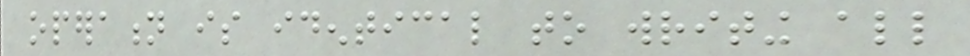operation is identical to writing all
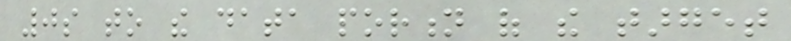0s to the data portion of the target
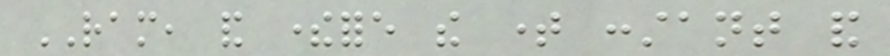RAM, and therefore the time constant and
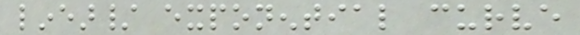linear/ exponential curve
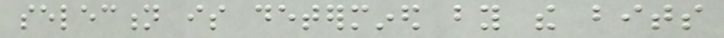selection is determined by the bits
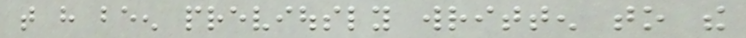that have been previously written to the
